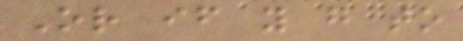Or if you go to
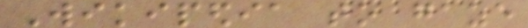Wikipedia to gaze
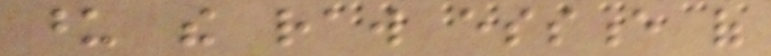upon the raw essence of
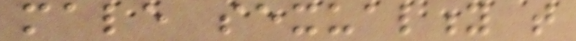male sexuality that
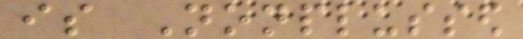is Nonplussed
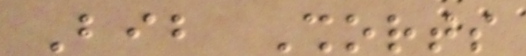Bib Shorts
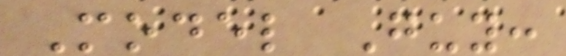Model Guy:
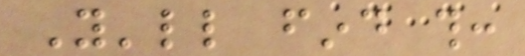You'll find this:
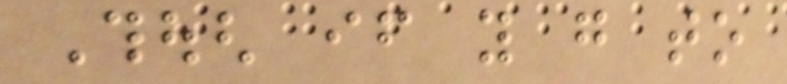Though if you go to
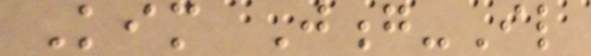Kim Jong-Il
